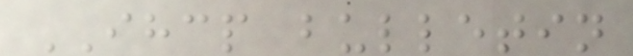IHCP bulletin
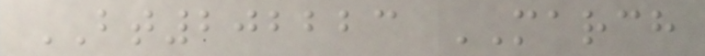BT202223 MARCH
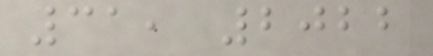31, 2022
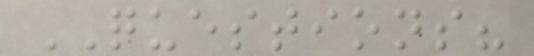QUESTIONS?
